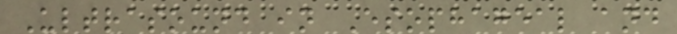Ultrasound in Esophageal and
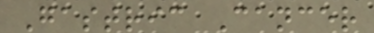Gastric Cancer
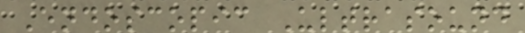Endoscopic Ultrasound
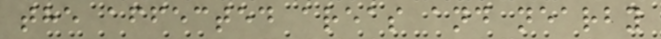the affected areas and nearby
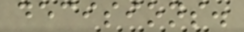decisions.
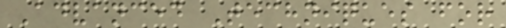Advanced Techniques for
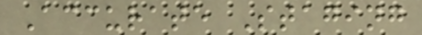Accurate Staging
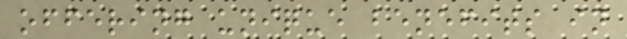offering unique benefits in
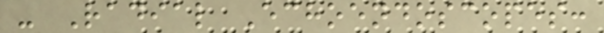- Radial Echoendoscopes:
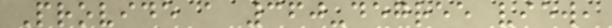Provide a 360-degree view,
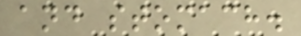and stomach.
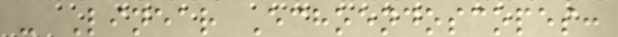- Linear Echoendoscopes:
